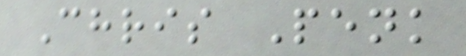Chris Penk
